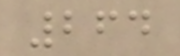264
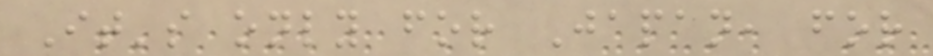It's only for Japan, for
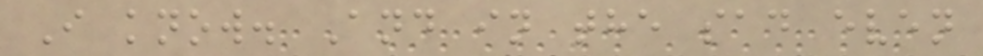I know. And in the sad even
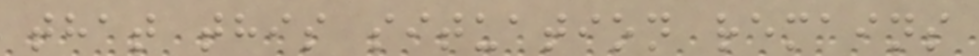that this situation remains
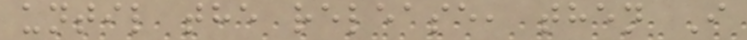until the release, then I
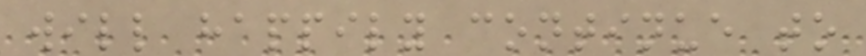will happily continue to
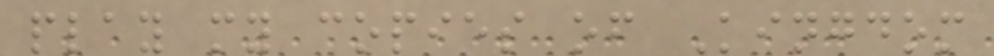play my copies of Kingdom
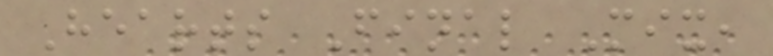Hearts Final Mix,
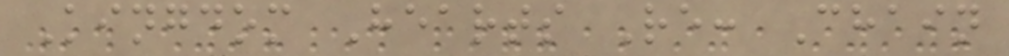Kingdom Hearts Re: Chain
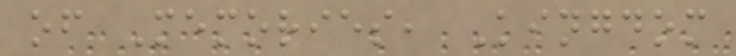of Memories, Kingdom
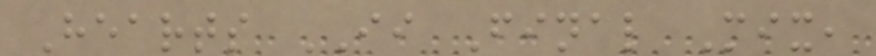Hearts II Final Mix,
